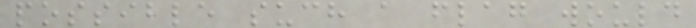possible such a flag would
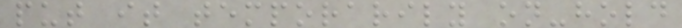put it temporarily on-hold
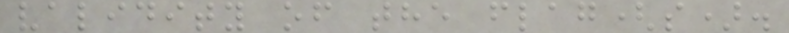validity of the flag(s).
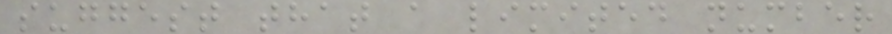suggest that a limited number
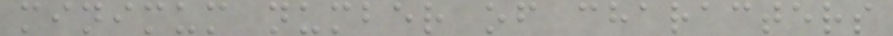minimum number of characters
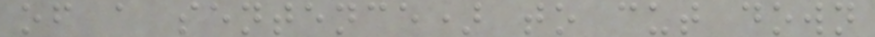of a sentence) to cut down
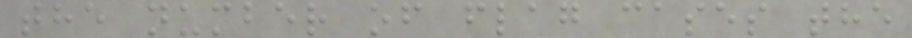the number of flag cases the
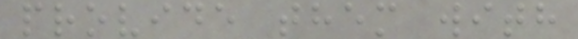provide them with
